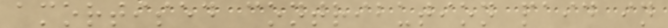amortised contribution paid in
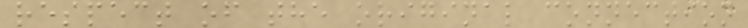respect of the original connection
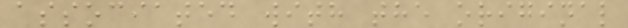associated with the original
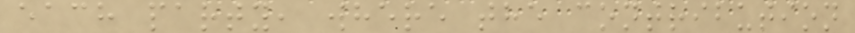each party, where the contribution
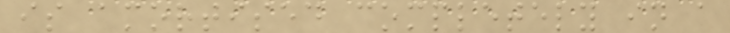is amortised completely in a
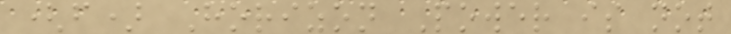(f) Horizon Power is not
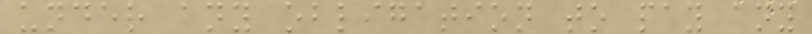under any obligation to pay any
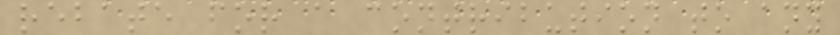rebate for a contribution to any
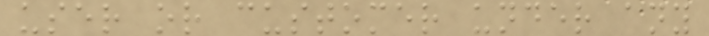user or customer under any
